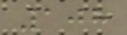108
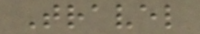Travel
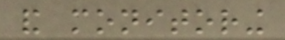and monitoring
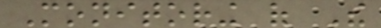Monitoring of The
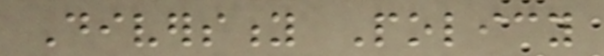Diversity Policy
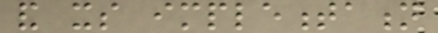and its implementation
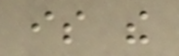is the
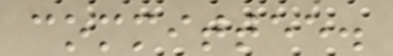committee.
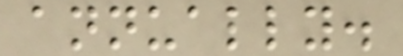annually.
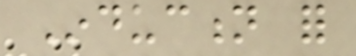Induction for
